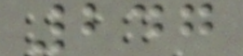247
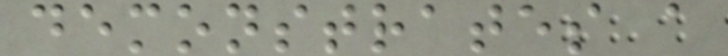demonstrates a
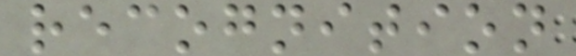recognition
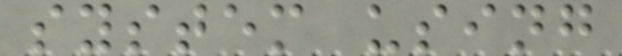system using
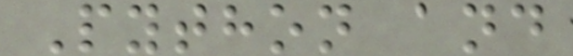Python and
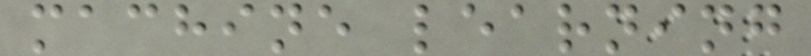machine learning
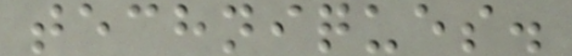techniques.
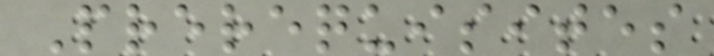Prerequisites
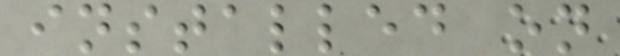installed on
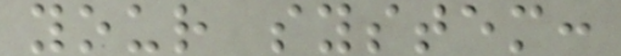your system:
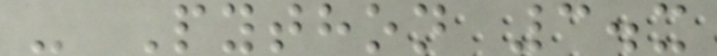- Python 3.x
